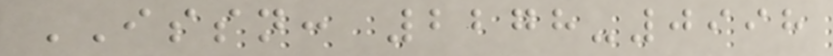ISSN: 2278-0998
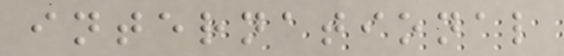international
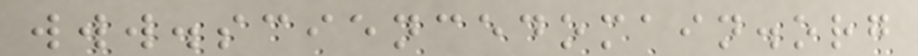www.sciencedomain.org
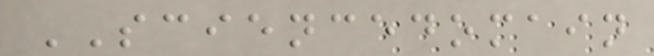SCIENCEDOMAIN
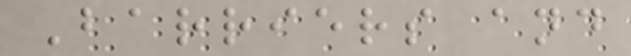Barriers and
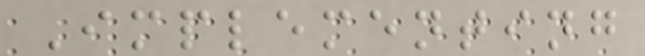Implementing
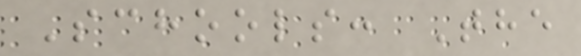Schools: The
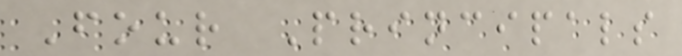Four Principals
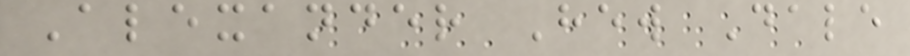Alexander Hew Dale
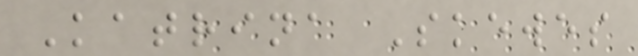Katrina Skewes
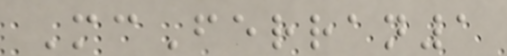McFerran1
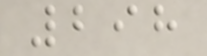298
